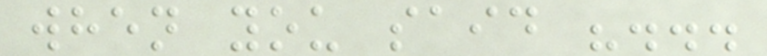when you said "...
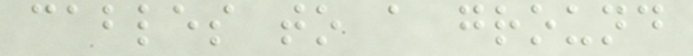cables to a ground
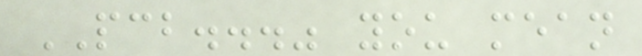PCB..." you mean
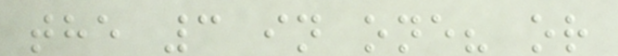the 3 in one? or
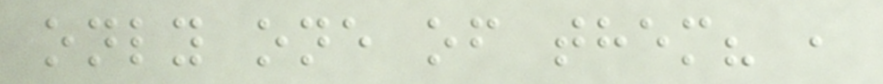only one of them? ,
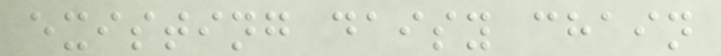existing daisy chain
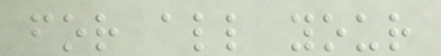for all your
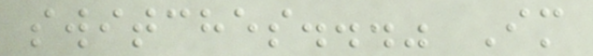switches..." Im
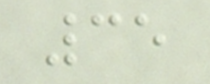35
